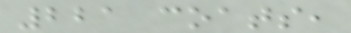221 coats,
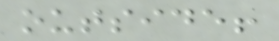outside!
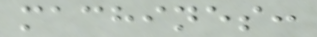machines:
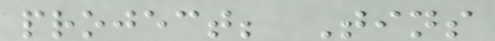project; Tins
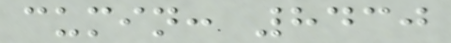cumin: 8430
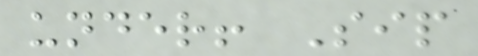under! Sip
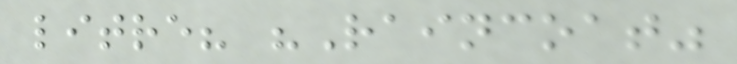litre? "Raincoat"
